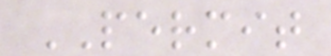PERMIT
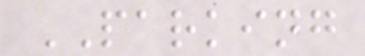PARKING
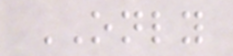ONLY
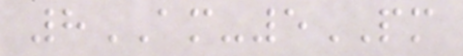8AM-5PM
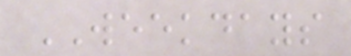WEEKDAYS
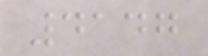4147
